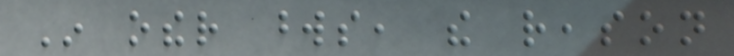In other words, the reason
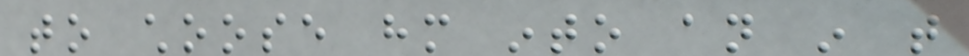to choose him into an in that
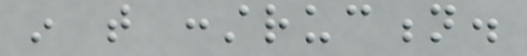in that construction.
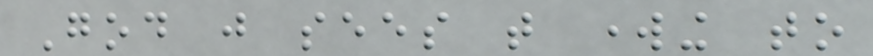God just sees that working to
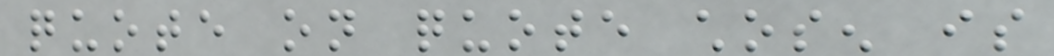quote on quote chosen is
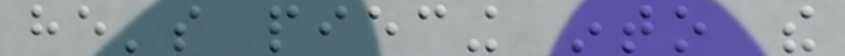he's piecing into the
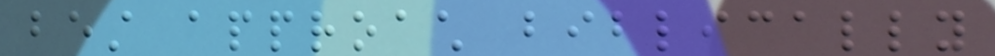best approach biblically
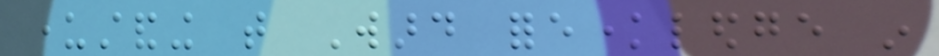understanding that Ward foreknowledge in
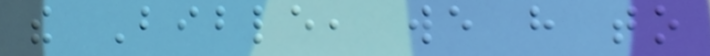the Bible, we have to
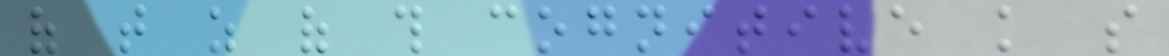of that as of this cognitive knowledge so
